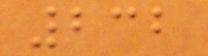232
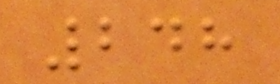248
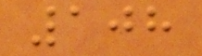108
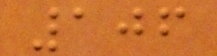106
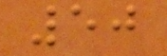50
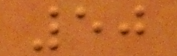50
